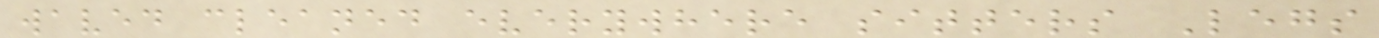waved cleaned everywhere sitters Legs
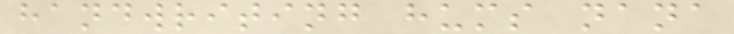handwriting hums nana
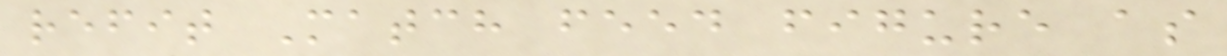refit Match feed figure as
